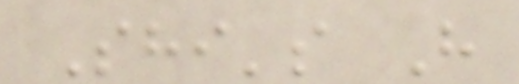Shi's H
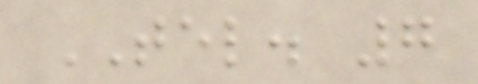TEL. 7
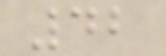42
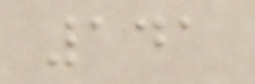141
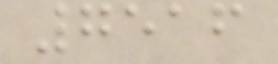7516
